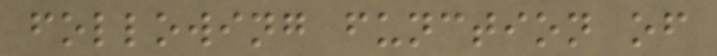following function of
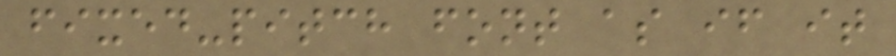fixed-pitch font as if it
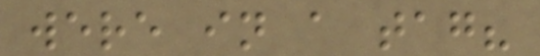were in a tag?
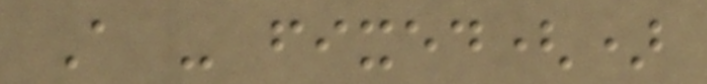A - fixed()
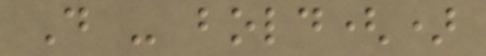D - bold()
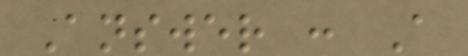Answer : A
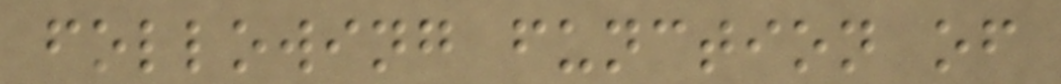following function of
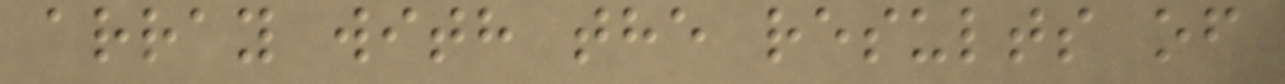array with the results of
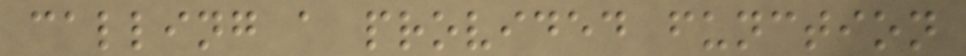calling a provided function
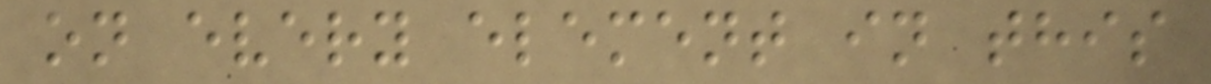on every element in this
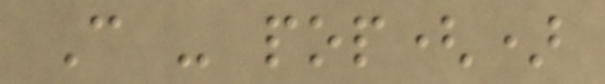C - pop()
